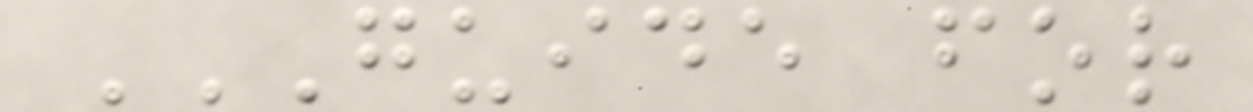GUIDE FOR
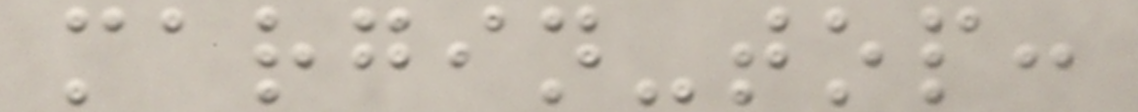margin-top:
